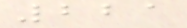221
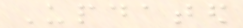Updated
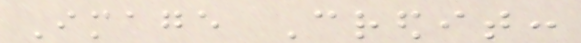Image Credit:
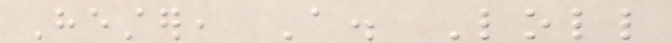Hester, A. Loll
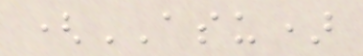(ASU)
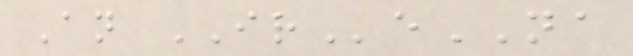An IReNA
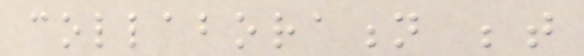collaboration between
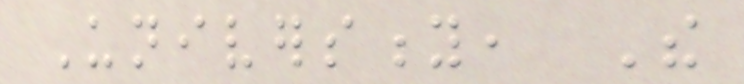University, The
